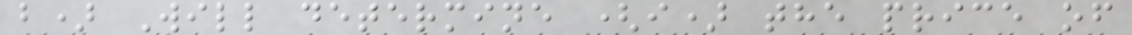b) Will determine (i) the price of
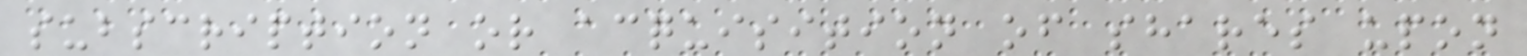subscription or acquisition of shares upon
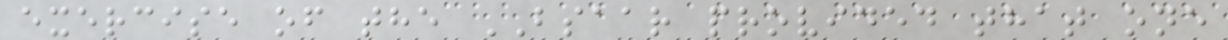exercise of the BSAAR provided that one
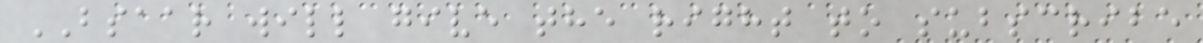BSAAR will give the right to subscribe
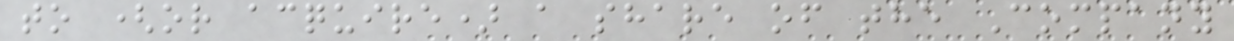to (or acquire) a share of the Company
